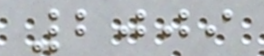2009
